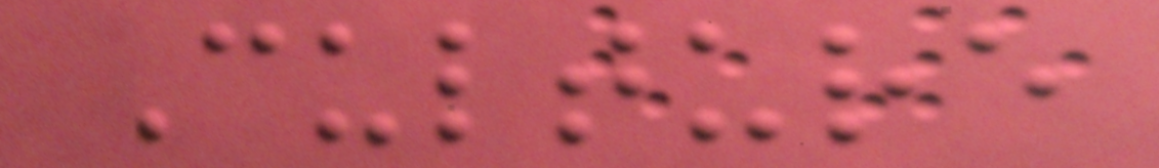Culture
